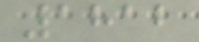1812
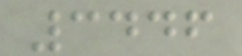3446
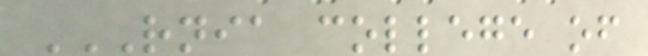RNIA COLLEGE OF
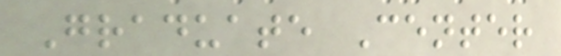Graduate Center
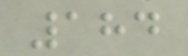184
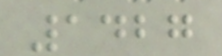1427
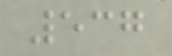537
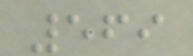569
